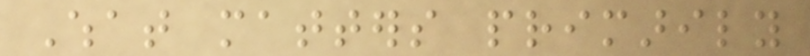What matters primarily
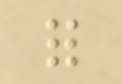for
